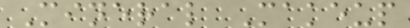Mineral Makeup
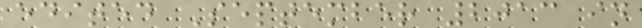edited September 2013 in
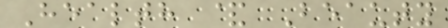Health & Beauty
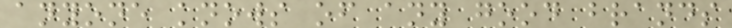anyone knows of any good brands
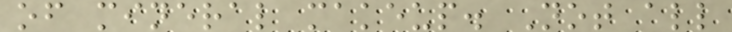of mineral makeup. Not all
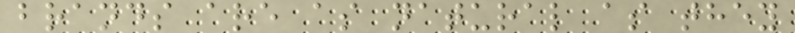brands are as natural as they
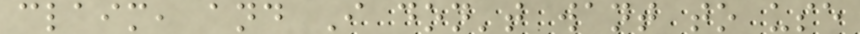claim, and I don't want to use
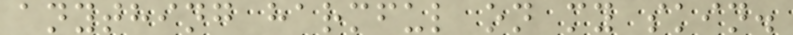anything harmful on my skin.
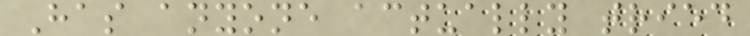Has anyone actually tried
